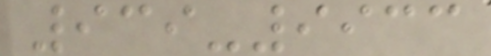939-9933
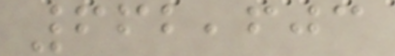662,603
